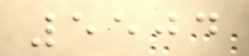5504
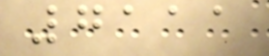7111
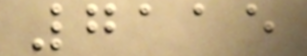7115
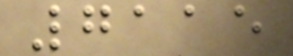7115
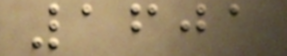1601
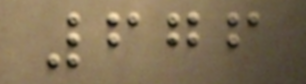676
